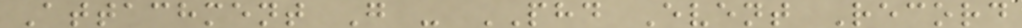Attachment G - PHD Event Record
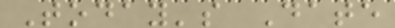Today's Date
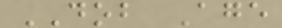DOB Age
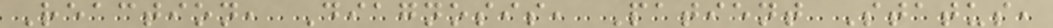Reaction, Diagnosis, Patient Status,
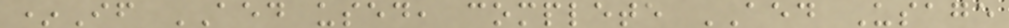*If AED used, complete AED Usage
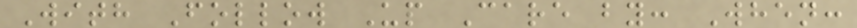With Follow Up Care by: When:
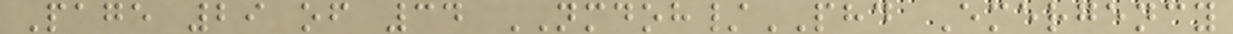Page 29 of 34 NMDOH/PHD Emergency
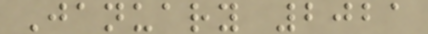January 2021
